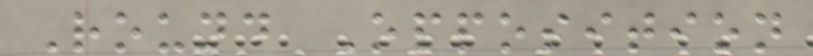Round Opposition
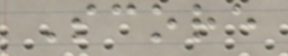Score
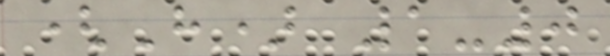(H) 1-0
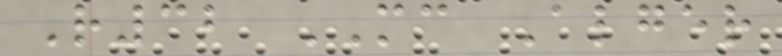R32 MC Alger
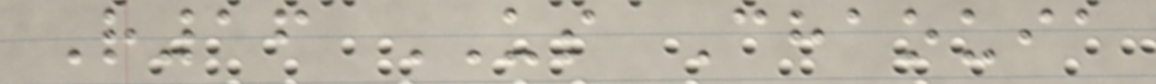R16 US Chaouia
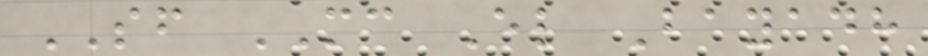SF MC El Bayadh
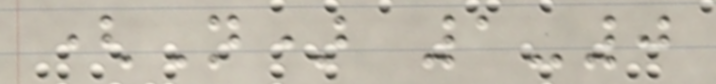(N) 1-0
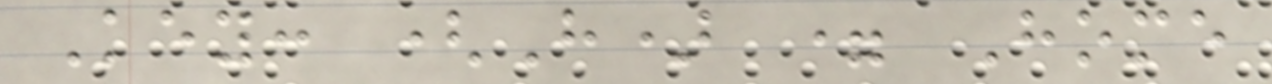Key: (H) = Home
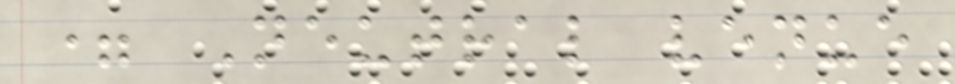= Neutral venue
